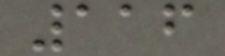116
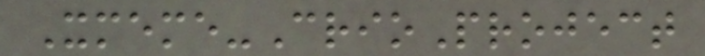Xmeme-CrioProject
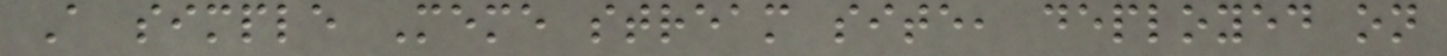A simple Meme stream site, deployed on
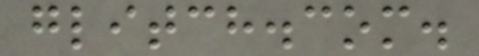glitch.com.
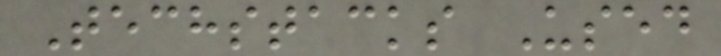Techstacks Used
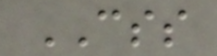CSS
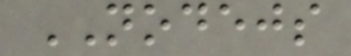NODEJS
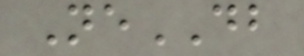NeDB
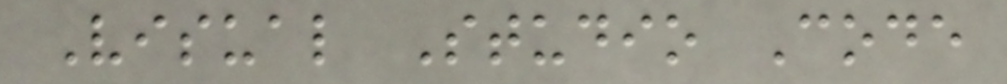Visual Studio Code
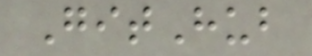GitHub
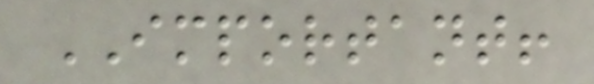IMPORTANT!
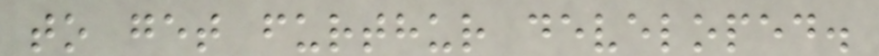to get furthur developed.
